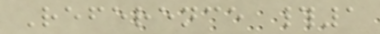Reference #1
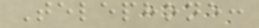Telephone:
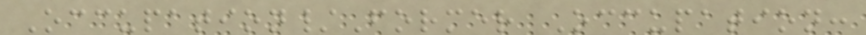Occupation/Former Occupation:
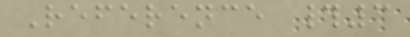Reference #3
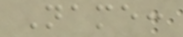Name:
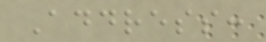Address:
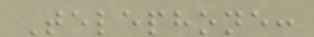Telephone:
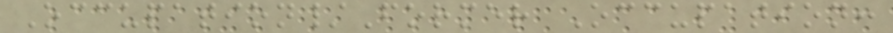Occupation/Former Occupation:
